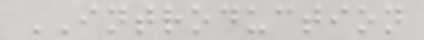INTRODUCTION
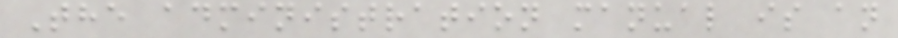The administration manual is an
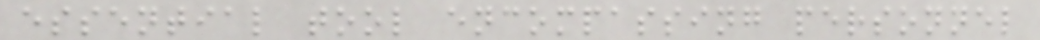essential tool encompassing personnel
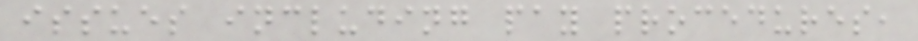issues including pay procedures,
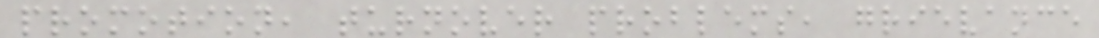promotion, turnover problems, grievance
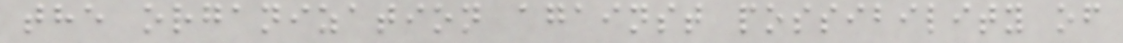the organization against possibility of
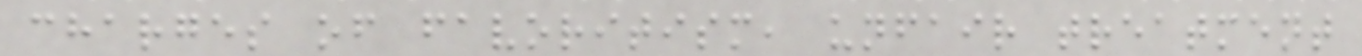charges of favoritism, unfair treatment
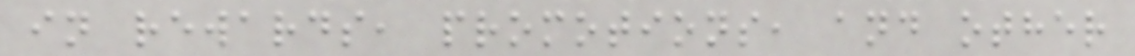in rewards, promotions, and other
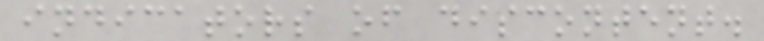indicators of discontent.
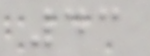43
